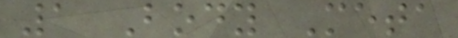1 Body Meta
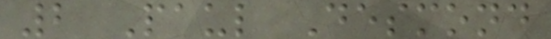2 Paul Desmond
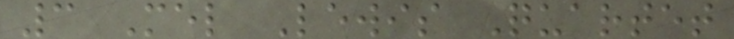3 Mel Lewis Quartet
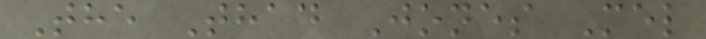The Thad Jones Mel
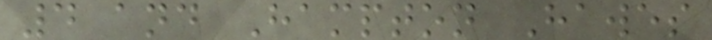4 and Hampton Hawes
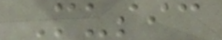Music
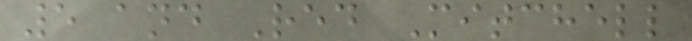5 and Red Mitchell
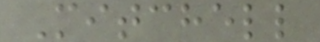Mitchell
